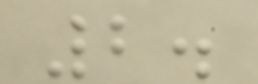2.
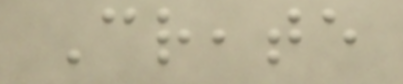Create
